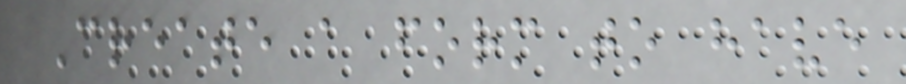Create a form to have
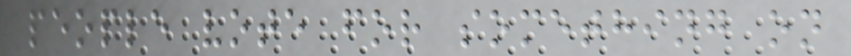people vote for something on
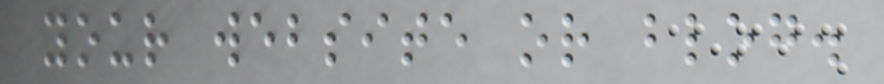your website or blog.
